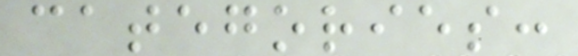categories:
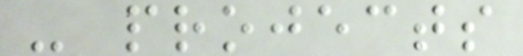- projects
